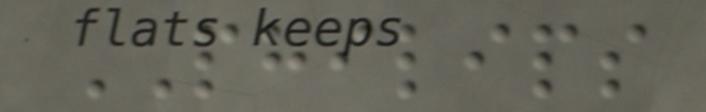PHILIPS
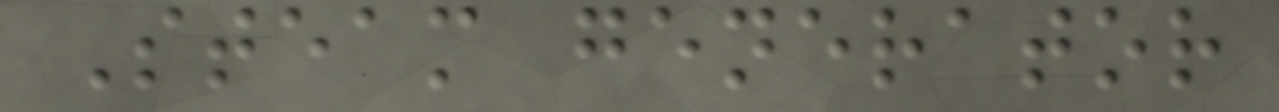Steam generator
